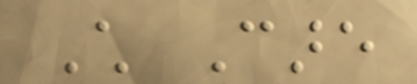Child Care
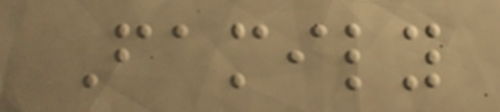Family
